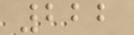222
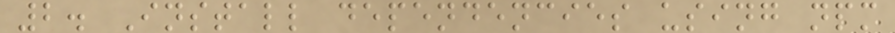2. Install dependencies using npm
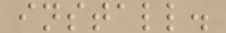install.
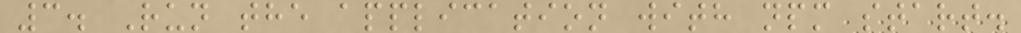3. Run the application with npm start.
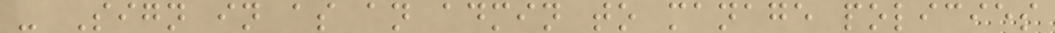- Sign in as an admin to manage policies
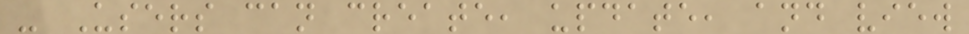- Users can create, update, and view
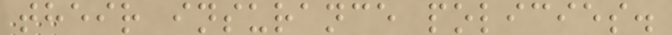their insurance policies.
